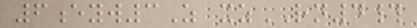6eyw3Z xzRN4#
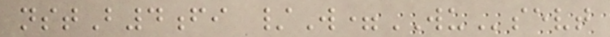nstB4fi /W=WUsevt
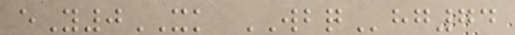eY0XK WBQhg74
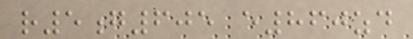r5g605 e860zd
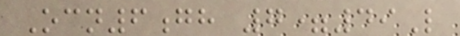Ocn6gh 7=49L
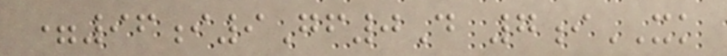=96i9Gf0D 7iXK
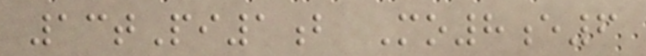13tPi1b Mo8e6
